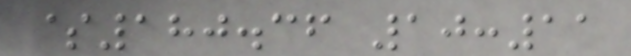$180.36 10:11
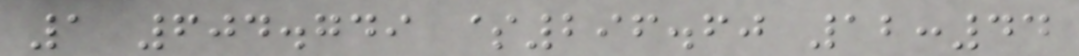1 604.749 $296.60 12:44
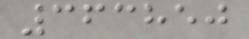363850
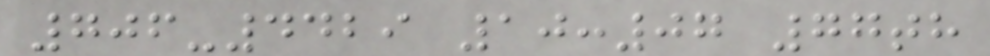706-4429 10:07 77th
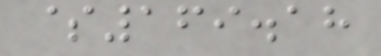$169.18
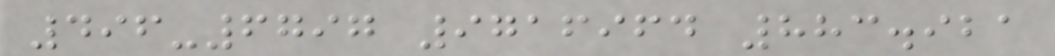496-6797 9716964 883.921
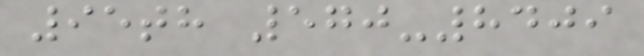95th 570-8409
